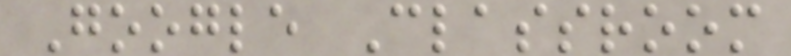Google Classroom
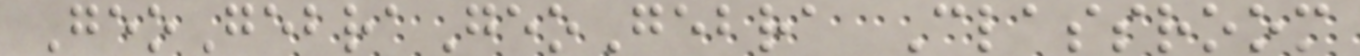GeoGebraGeoGebra Classroom
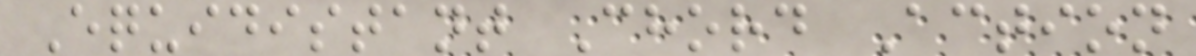Equidistant Chord Action
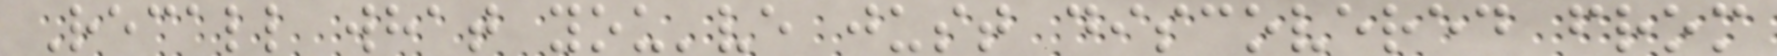Recall what you've just discovered from
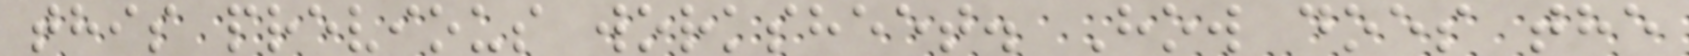this previous worksheet. How does the
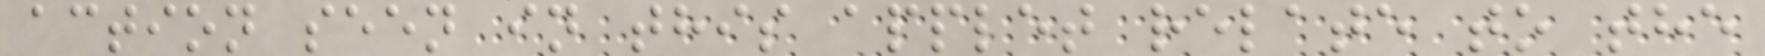action seen in this applet relate to the
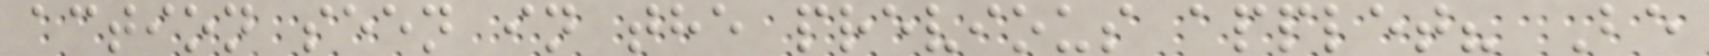action seen in the previous applet? Be
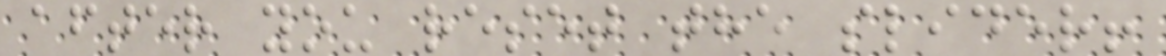after you reset the slider!
